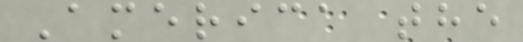America the
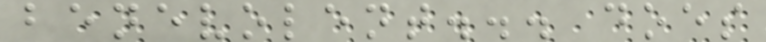benevolent... does
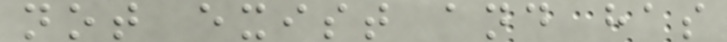not exist and has
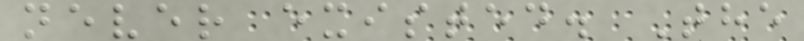never existed. The
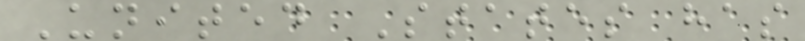United States has
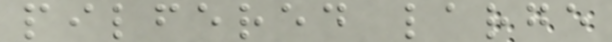pilfered large
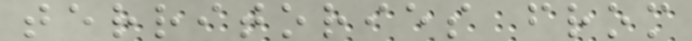territories from
